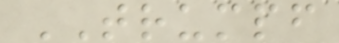TRUMPF
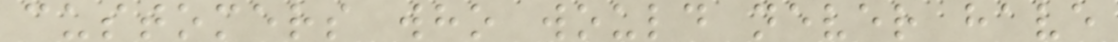customers who would never have
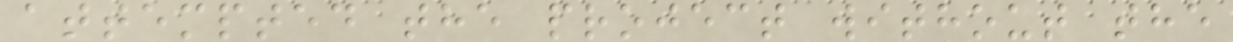attempted the project without the
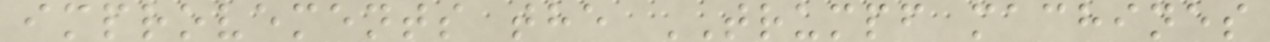improvements the TRUMPF machines
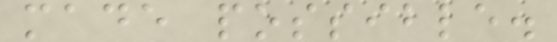made possible.
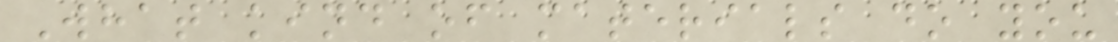What kind of materials do you
